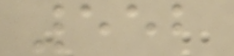552
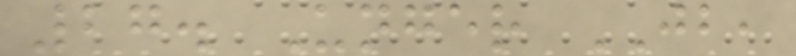27. Unger JB,
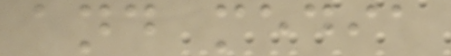and media
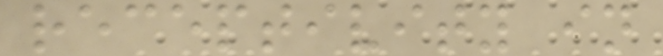receptivity in
